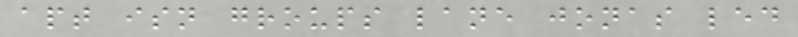apt isn groups lane jonas led
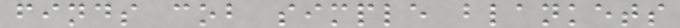finds cob simple blankets
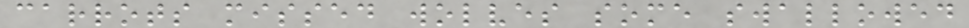carrots missed wolves some swallowed
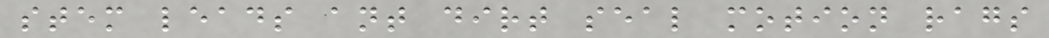stem leads ant dirt seal motion rags
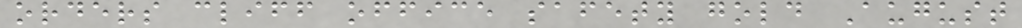orders cliff office safety gold August
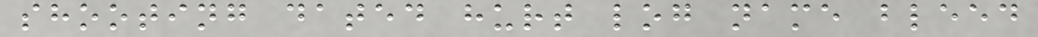shooting dated hurt log name bleed
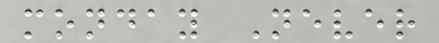monday Never
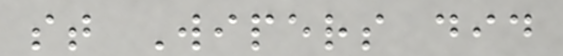st Wipers did
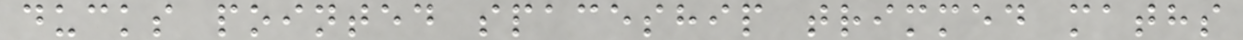ducks pointed spaceship trimmed maths
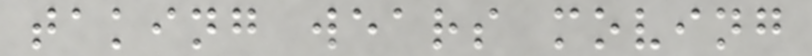taking wears moving
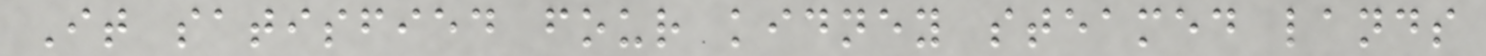It satisfied four kidney steamed lands
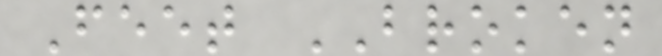Feet BROKEN
